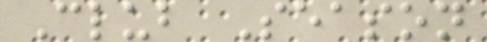Club Season
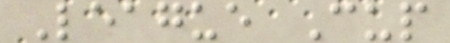League Cup
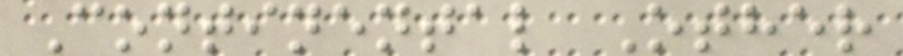Continental Other
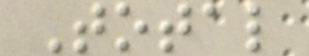Total
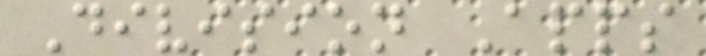Division Apps
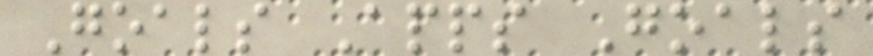Goals Apps Goals
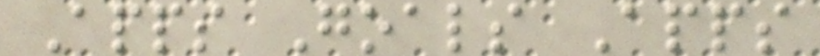Apps Goals Apps
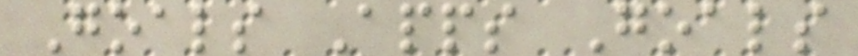Goals Apps Goals
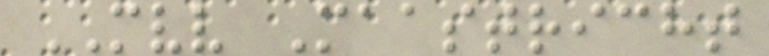MVV Maastricht
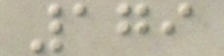179
